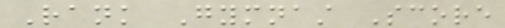Rank Gymnast Score
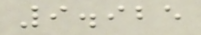9.925
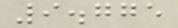9.775
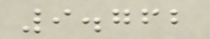9.762
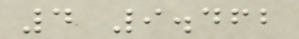4 9.462
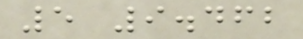5 9.462
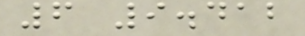6 9.412
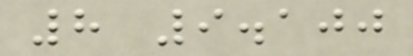8 9.100
